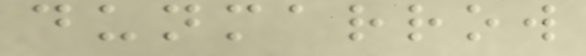dunmarrow
